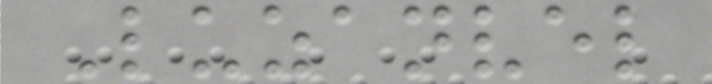Luzanvel
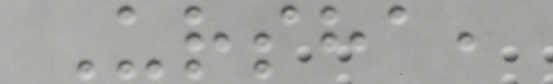Ursha,
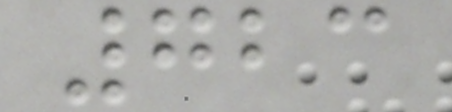723
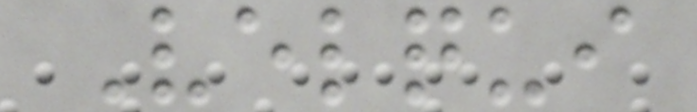Velqui
